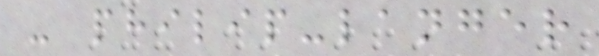- philip-langer
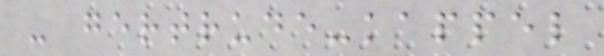- gertrude-kappel
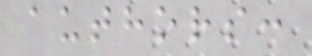authors:
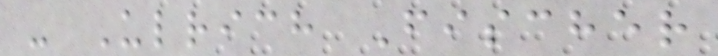- Ulrich Fischer
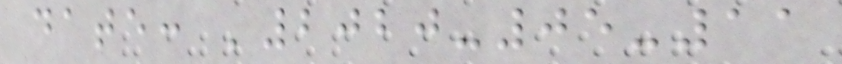date: '2020-05-11
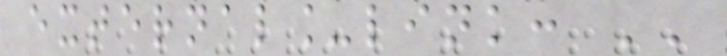external_link: ''
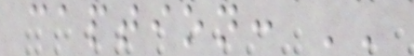caption: ''
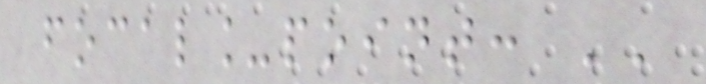focal_point: ''
